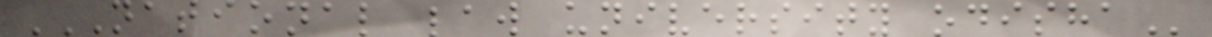NATIONAL LAW UNIVERSITY ODISHA
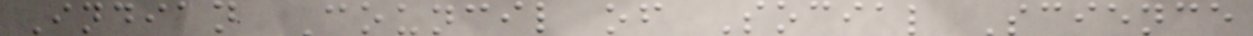Indian Council of Social Science
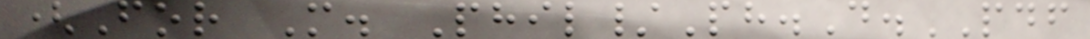(For M. Phil/Ph.D.PDF
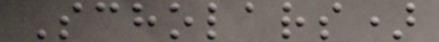Scholars)
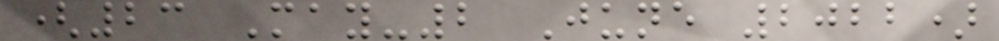(23 May-2 June 2022)
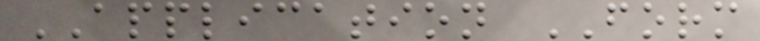APPLICATION FORM
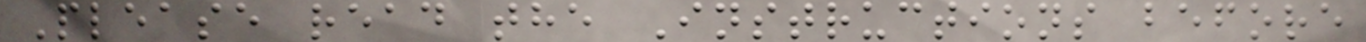Please read the Instructions before
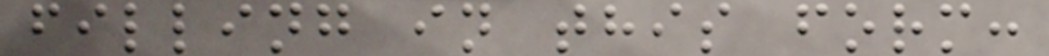filling in this form:
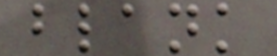blank
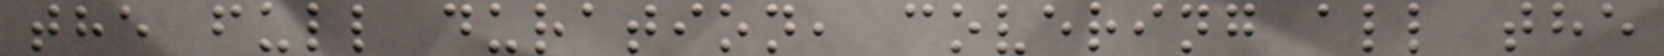the full duration, covering all the
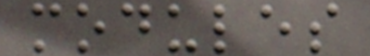modules
